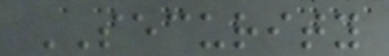SECURITY
